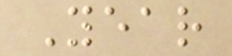Year
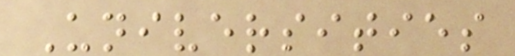Universities
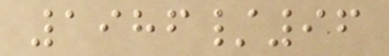1986/96
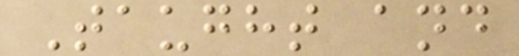Taught and
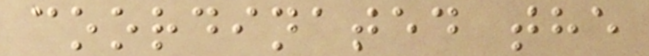coordinated the
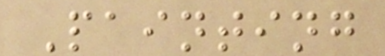Painting
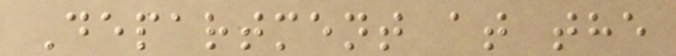Department at the
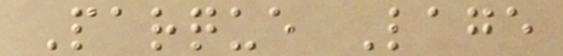Parque Lage
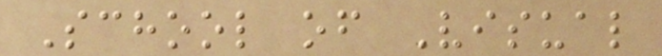School of Visual
